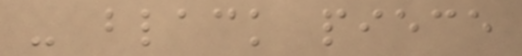- black piece
